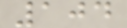104
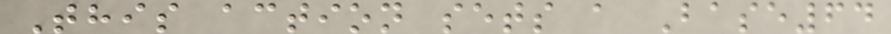This action sets a Base64
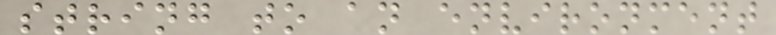string to an environment
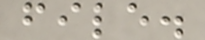file.
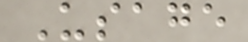Usage
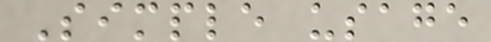Simple usage
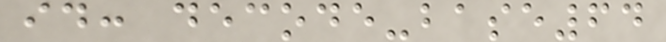id: decode-base64
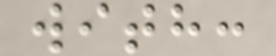with:
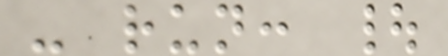- run: |
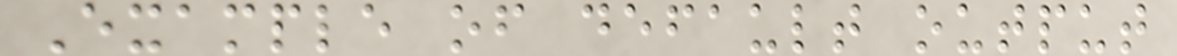Example of default output
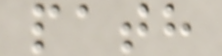path
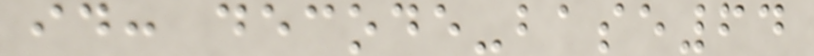id: decode-base64
